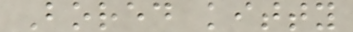Bored kitty
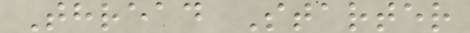Thread Starter
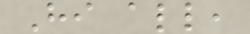Hi all,
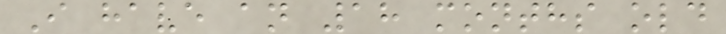I have an 18 months old
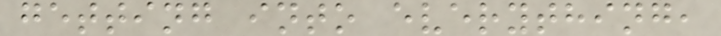getting into everything,
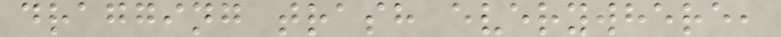dragging trash everywhere,
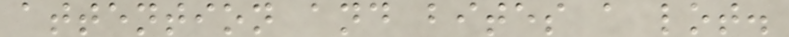attention and bites a lot.
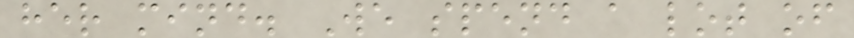her mind. We spend a lot of
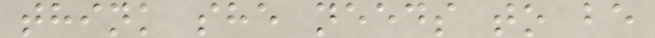think she needs to be
